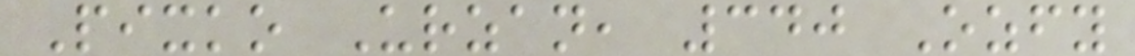Pixko Urzan, 340 Ozfy
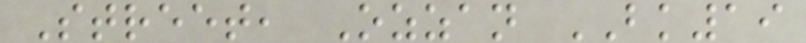Street, Ozzan BK19
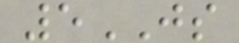5JS
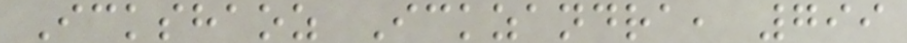Ickshaoz Ickzandra, 799
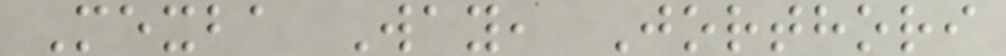Mexba Way, Jorthori
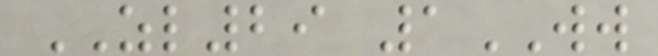ZL29 1WW
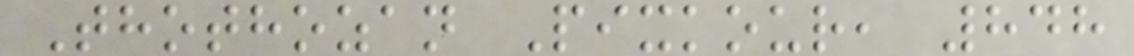Thothozan Pixkour, 848
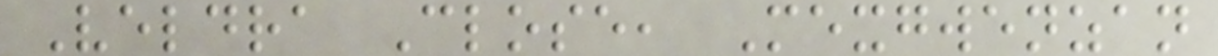Veldra Close, Mexgwenzan
